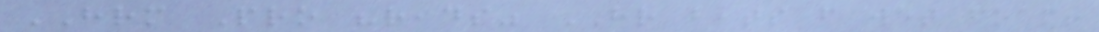HRM Pro "reads" HR beats from wet foam!
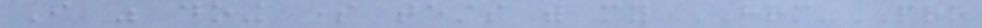I was doing some tests with my HRM-PRO
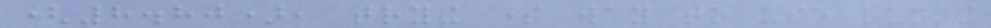(8.80), trying some way to use running
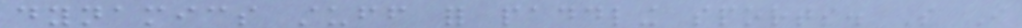dynamics stuff for paddling sports. So I
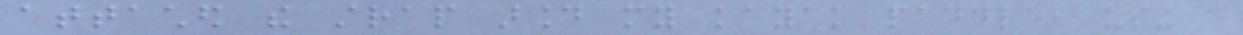attached the strap around my kayak paddle, using a
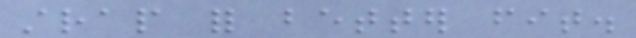strap for better fit.
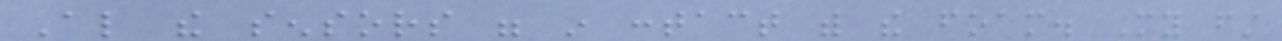Also the sensors were in contact with the foam. My first
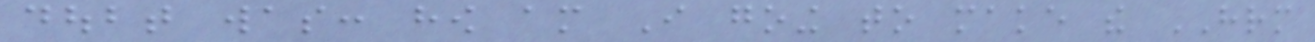doubt was: how am I going to make the HRM
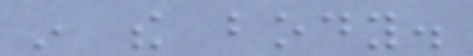in the body.
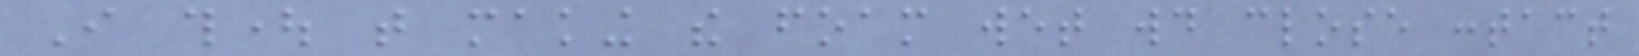I thought that making the foam wet would close contact
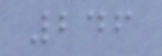246
